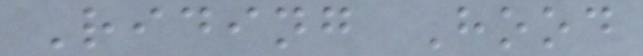Riding Hood
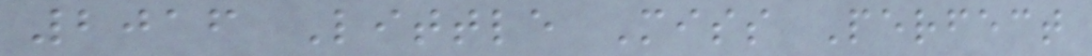2016 Little Miss Perfect
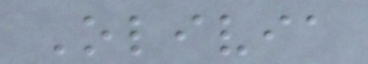Olivia
